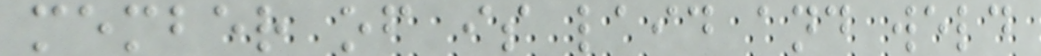member of is laid and weld
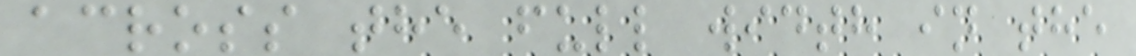across the full width in the
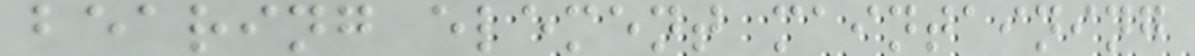bearing element maintaining
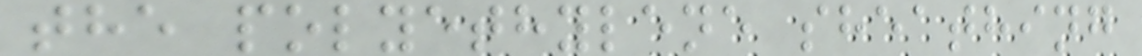the polyethylene sheathing
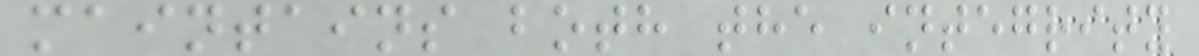maintains both the integrity
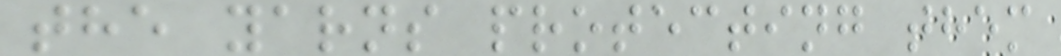the yarns protecting them
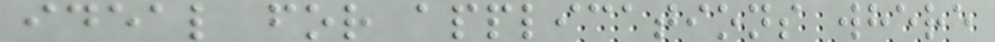ideal for applications where
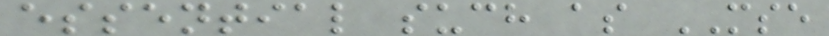essential such as MSE
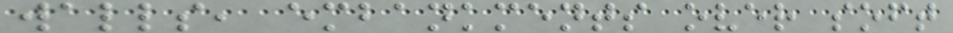walls, embankments over soft
